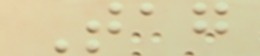Tag
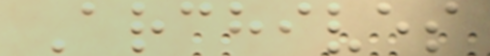Archives
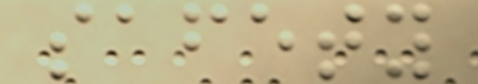safety
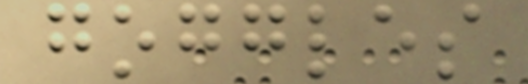goggles
